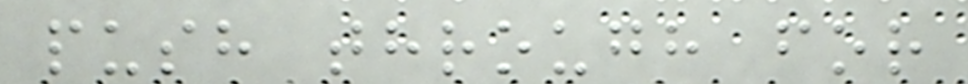push through for
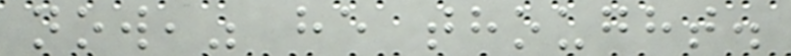now," he thought.
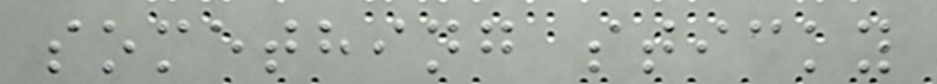something sticky
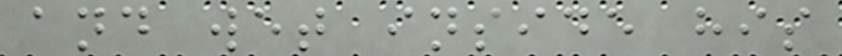and wet inside his
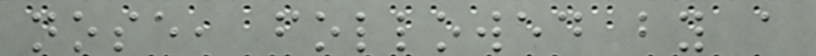nose, followed by a
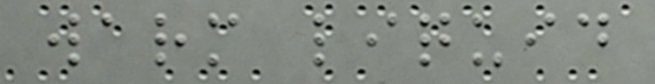warm liquid
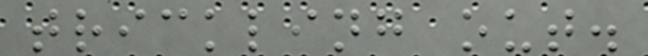trickling out.
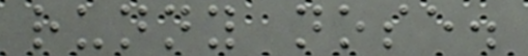runny nose.
